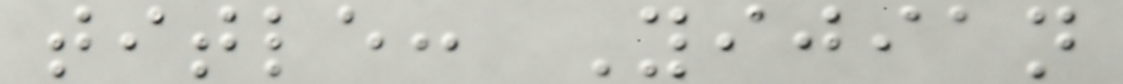title: Yijian
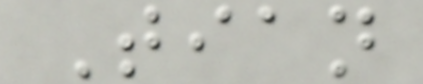Tian
